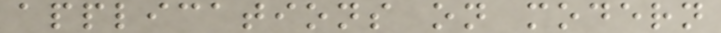applications on modern
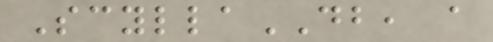ScyllaDB, a
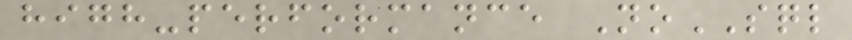high-performance NoSQL
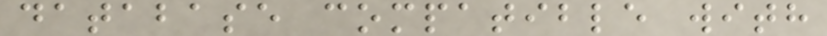database compatible with
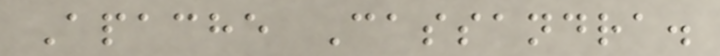Apache Cassandra.
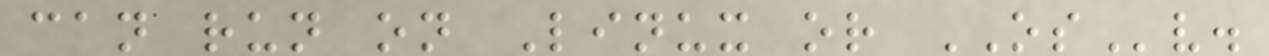can run on Linux or OSv.
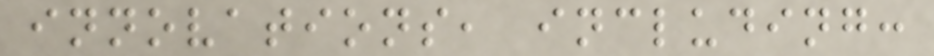innovations, including:
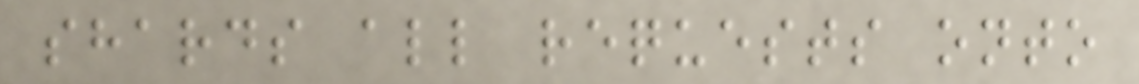shards all requests onto
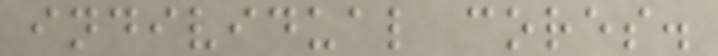individual cores.
